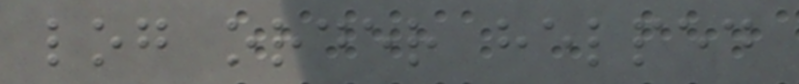log order helped
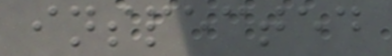inspected
